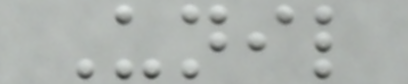Unil
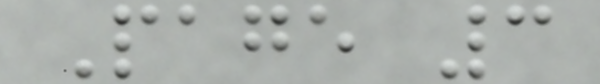Page 3
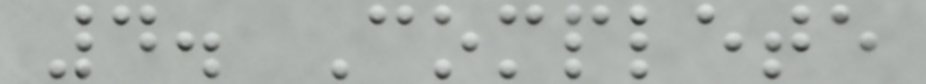4. Complete
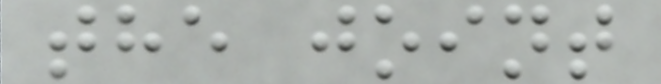the joint
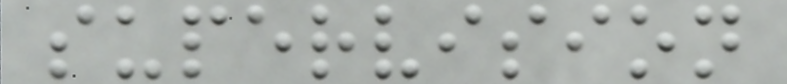supervision
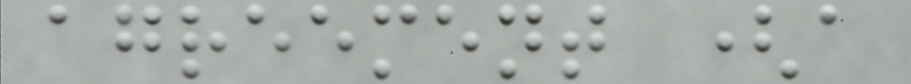agreement (a
